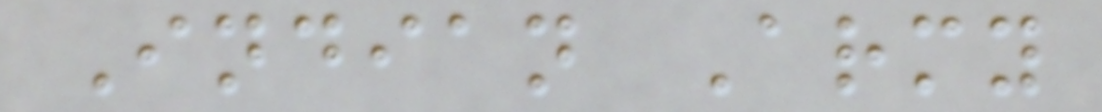Indian Army
